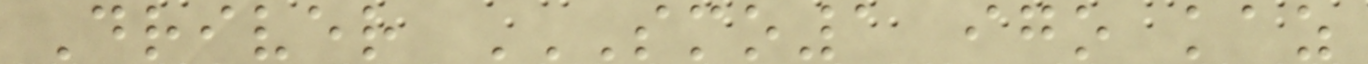Driver SMO1 IGO KAZ
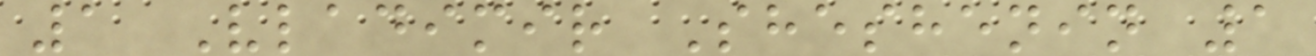1 Vladimir Sheshenin 1
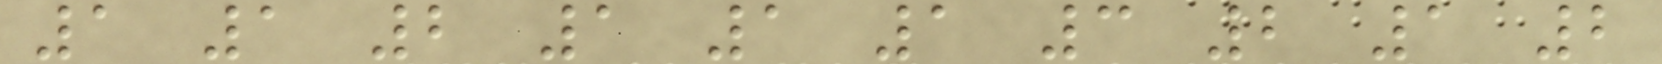1 1 2 1 1 1 3 2 1 2
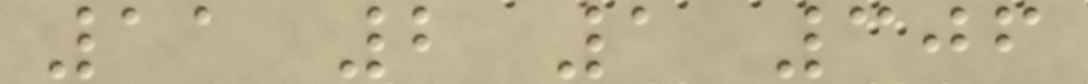11 2 1 306
